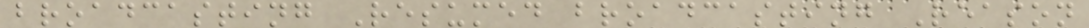broadcasting Resumed broadcasting Reason
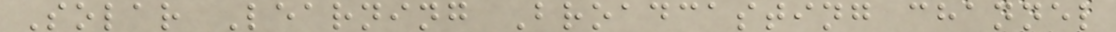Solar Learning Broadcasting channel
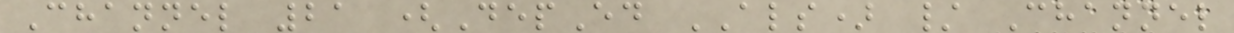Channel 21 (DepEd ALS) / Channel
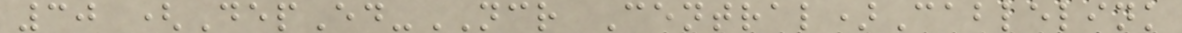30 (DepEd-NCR Central)Cablelink
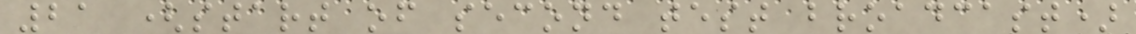21 (start of second test broadcast)
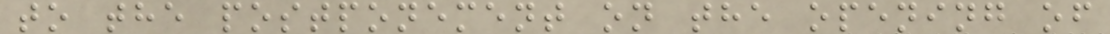to the postponement on the opening of
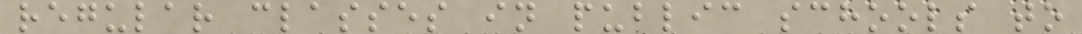regular classes in public schools to
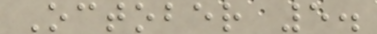October 5.
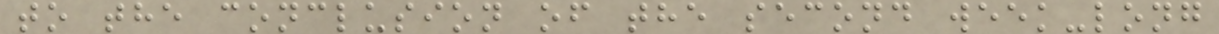to the conclusion of the second week-long
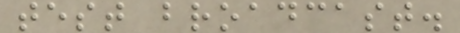test broadcast.
